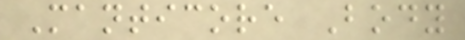Manticore Body
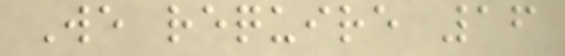We require 16
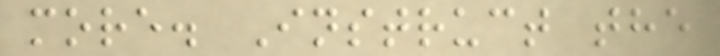more. Instruct the
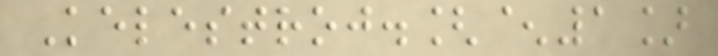Kelestroj.[^1]
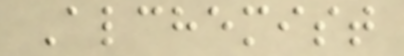Alchemist
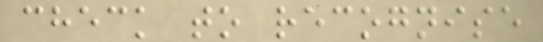check to recognise
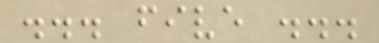... five ...
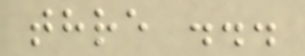thre ...
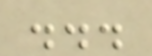...
